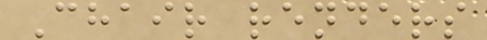Chair renders
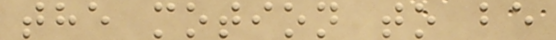the motion to be
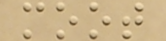moot
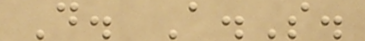D. A.S.
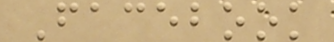Facebook
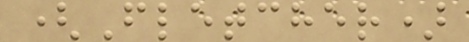(Fletcher)
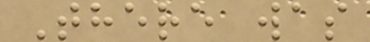There was
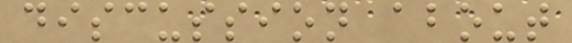discussion about
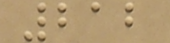212
